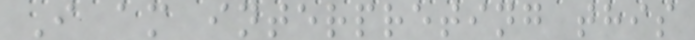I am interpreting this
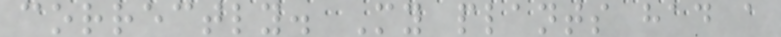correctly. My plants had a
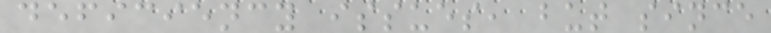deficiency issues, but since
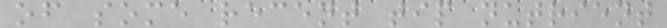of some recent tip nutrient
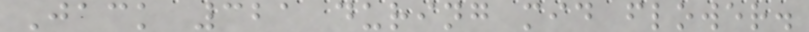Jack 321 during mid flower.
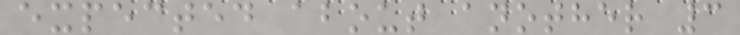expected about another 3
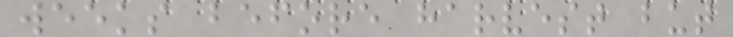weeks before harvest but
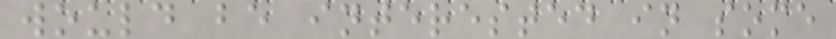would be interested in some
